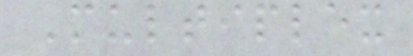Multiplex
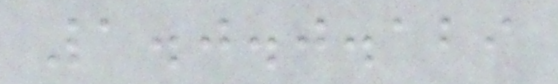1.0.0.129
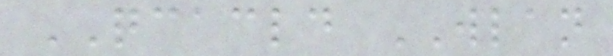QCACLD WLAN
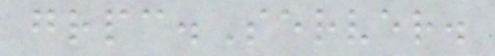grpc.Server.
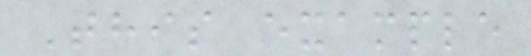This example
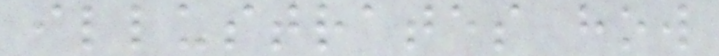illustrates how
